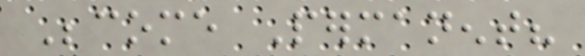Become Permanent?
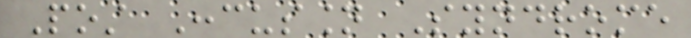Post Concussion Syndrome
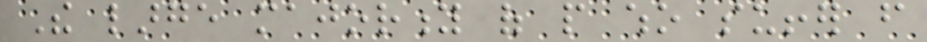The large majority of people who suffer from
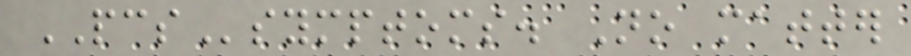PCSsymptoms. No matter
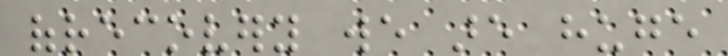ofrecovery we are huge
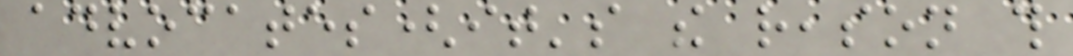advocates(it's the reason this
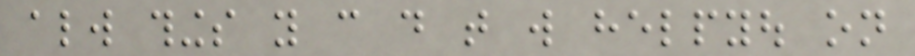always things you can do that will helpyou on
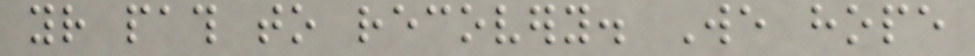your path to recovery. We hope
